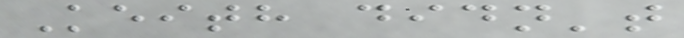Keith didn't
